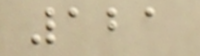121
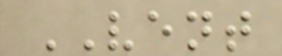VENT
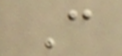C
